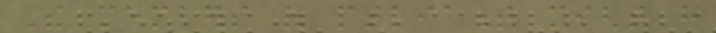The members of parliament might have
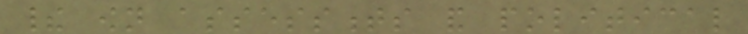their own assessments and political
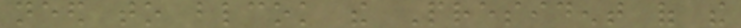need to blcok the President of the
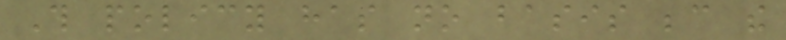This policy has no basis because the
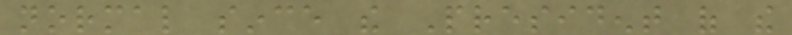normal since the President of the
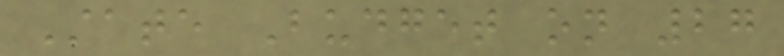State Budget on 27
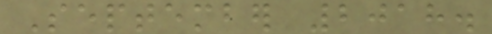September 2018.
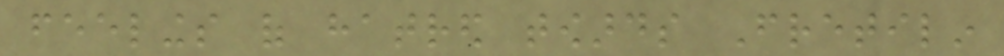feelings of hatred towards Fretilin
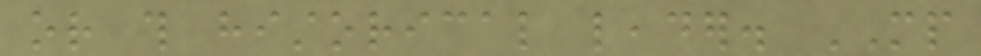or this historical leader. MP
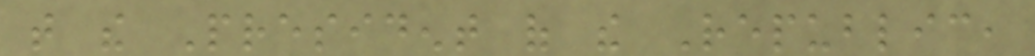that the President of the Republic,
